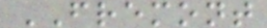FREMONT
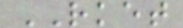RKET
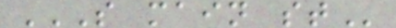S MAIN ST
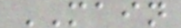MAIN
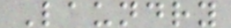Laundry
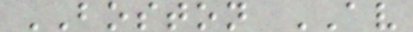BOSTON AV
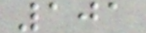101
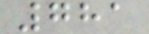781
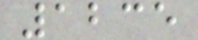1235
